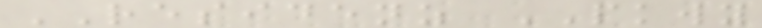RESIDENZ PKWY
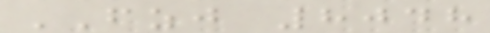FZJ 8048
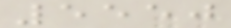5550
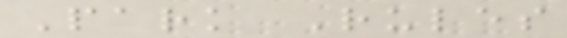Park Rules
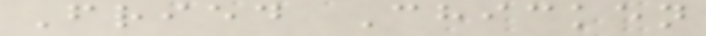Fried Chicken
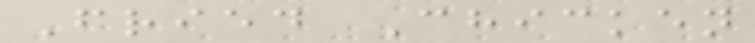Fried Chicken
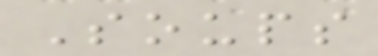Soups
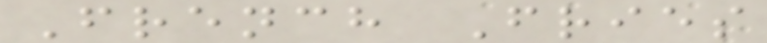French Fries
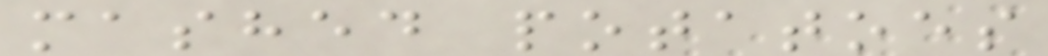mashed potatoes
